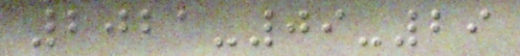2021-09-29
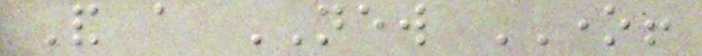And a NEW ONE!
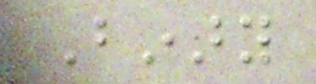Binary
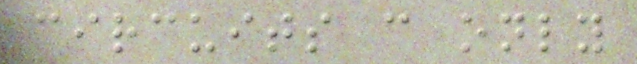circuits can only
